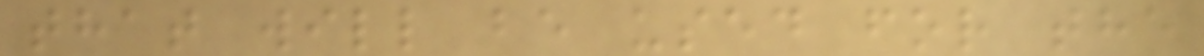that will be used for the
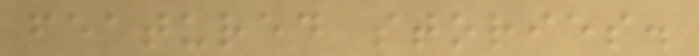featured stories.
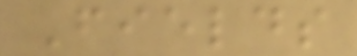Fields
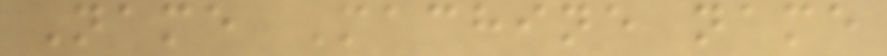Name Machine name
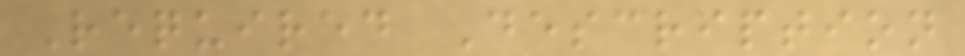Required Description
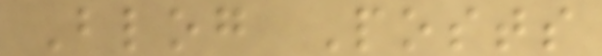Blog Posts
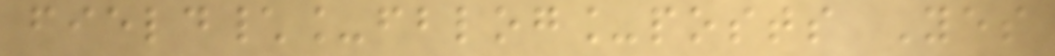field\_fblog_posts Yes
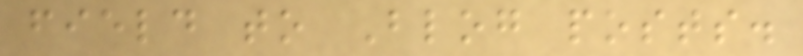field to Blog posts.
